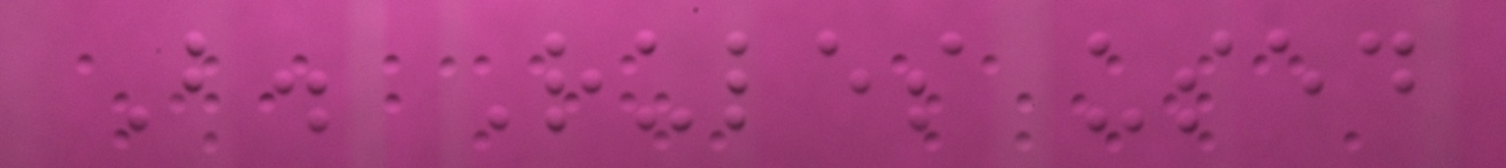B. Rules used
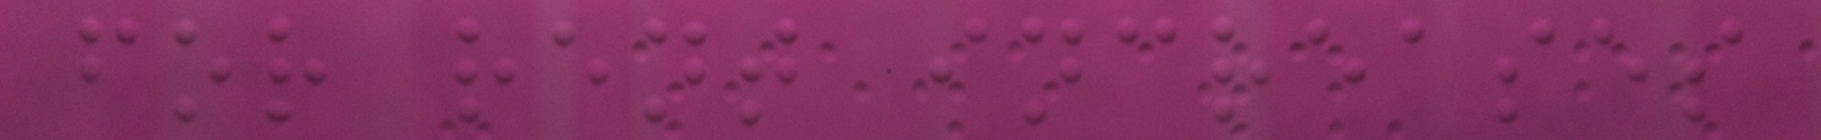for rent increases
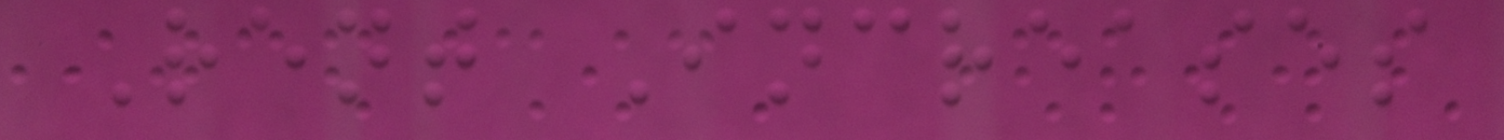Rent Increases
